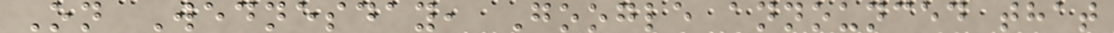On Wednesday, Google announced that
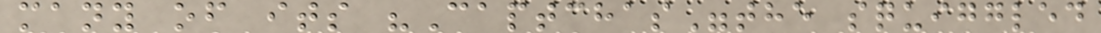many of its "Captchas"the squiggled
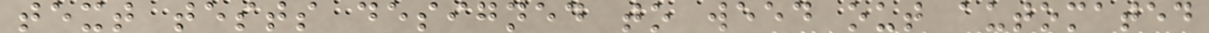text tests designed to weed out automated
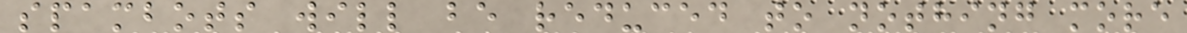spambots will be reduced to nothing more
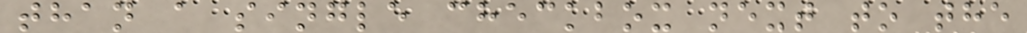than a single checkbox next to the
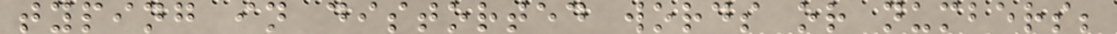typing in distorted words or numbers;
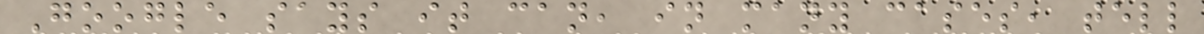Google says it can, in many cases, tell
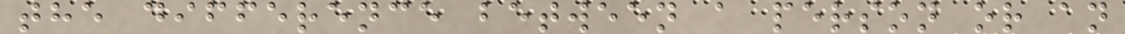the difference between a person or an
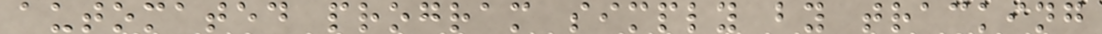automated program simply by tracking
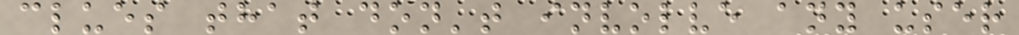clues that don't involve any user
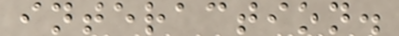interaction.
